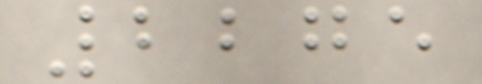2275
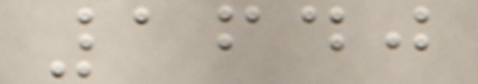1640
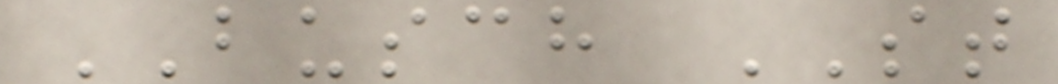BUSCH ST
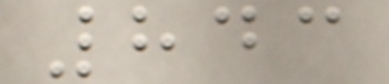843
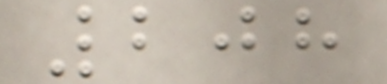208
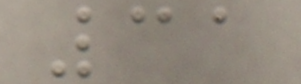31
